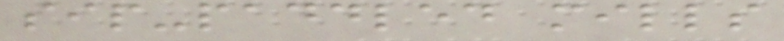sip-paddled mills
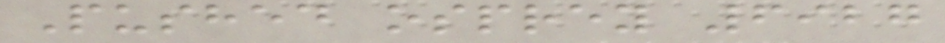Pushed osprey 6927
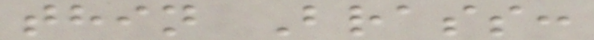thin Brass:
